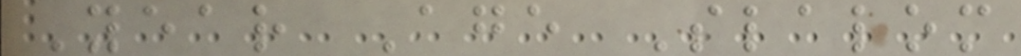Year Age Slalom
